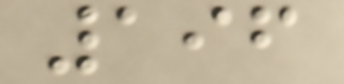196
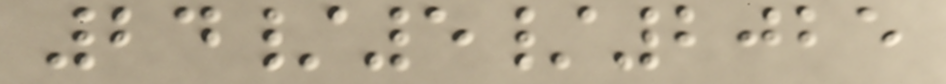24/5/2025
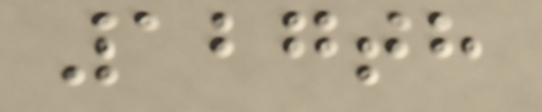127th
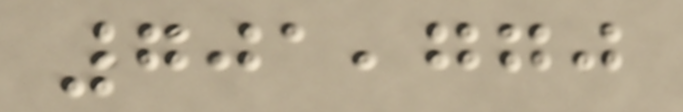701,770
